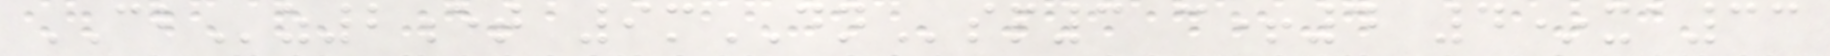CBz2et 9mDNsp3 c+4 4*xa33
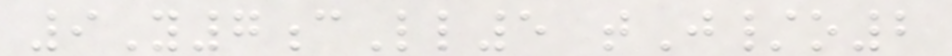9Y7cLl5 tJ/o2
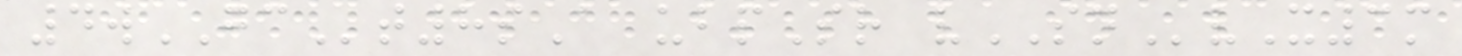4wGCt8sA ubpSr vSNvX3m
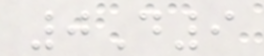0D9
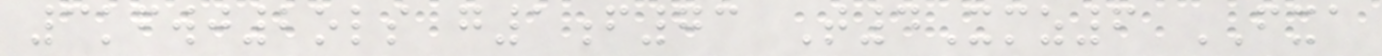3kfwj2ols g1f73 T4Xmz6 FXA
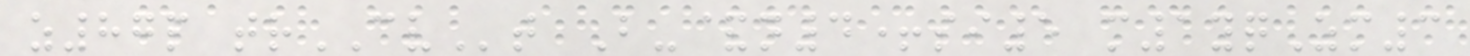z87p trCVt B-&n4+si5 m1yqZm3
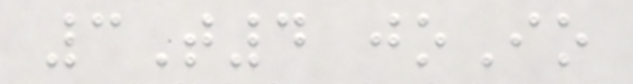3T4 joIo
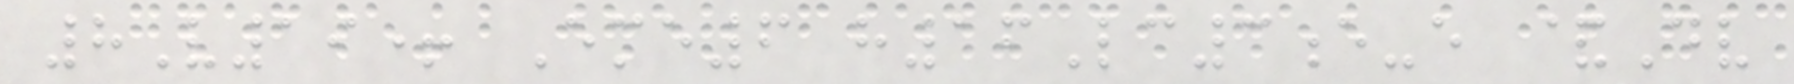8V19+ Eme6 h16Lc3e-e &Dv
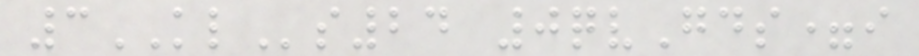3KLs24 0qvGds=i
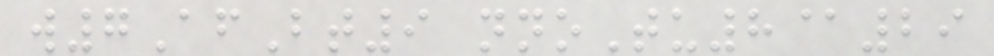w7AfBt9 nnoTu8@29
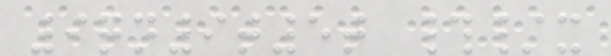9qn9t5t #/x
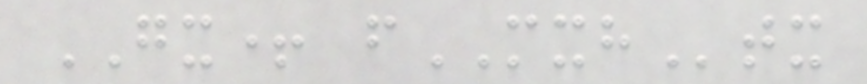GX+ fMXHtx
